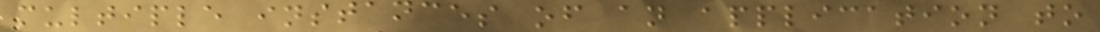multiple instances of an application to
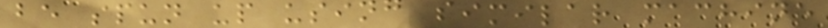be spun up using similar machine
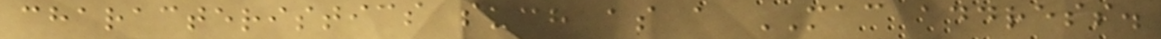characteristics such as a MAC address.
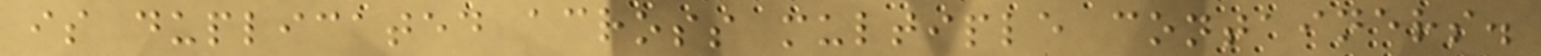is duplicated across multiple containers.
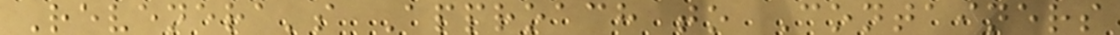Revenera's Approach to Containers
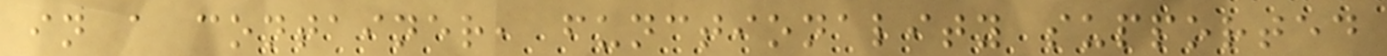in a container, functionality supported
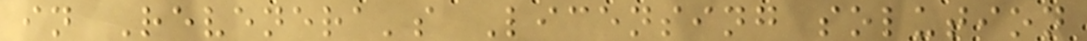in Revenera's Licensing solution
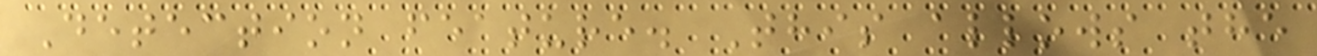Detection feature. This allows the
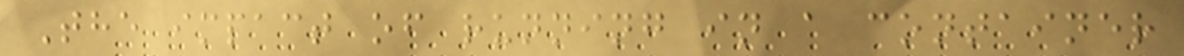The impact of running in a container
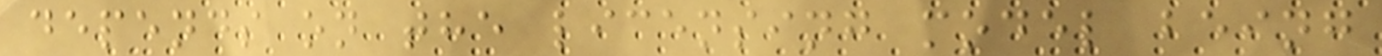depends on the licensing model being
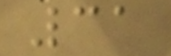31
